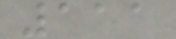111
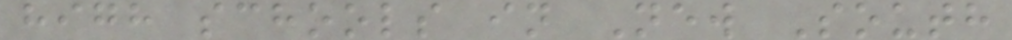high schools in New South
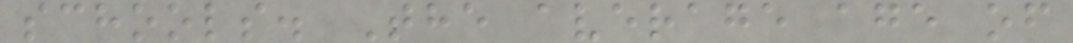schools. The average age of
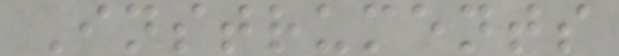Instruments
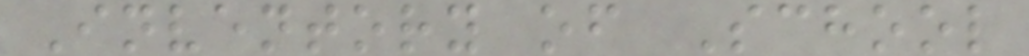Inventory of School
